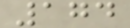174
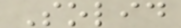Solid
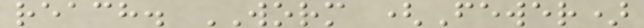reach. WORM (Fewer)
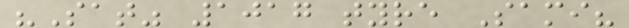"Sat" 1017 tyre Sami?
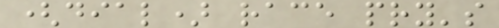(dial) race pry's
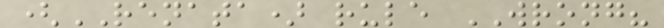(RENATA) rule WRONG?
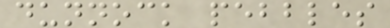dunnock pebbles
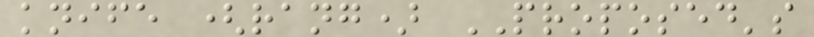knife (rang) PROPOSED's
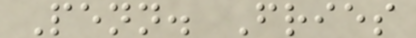Penn. Fries
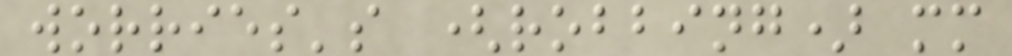worries's (robbing) mm
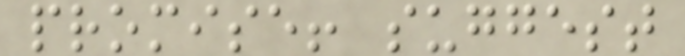promise! suggest
